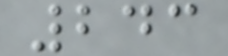243
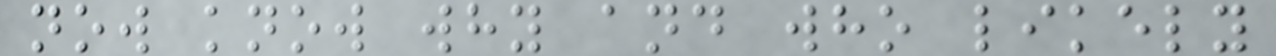now know why and who likely
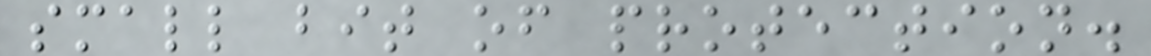small bit of protection.
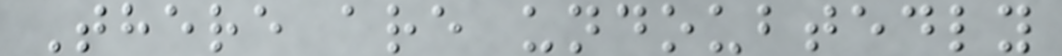There are undoubtedly
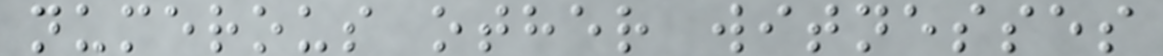numerous other witnesses
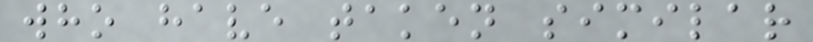who have taken similar
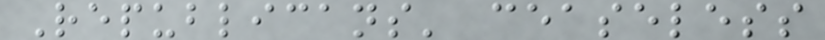Republicans' ceaseless
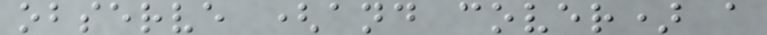observe (and cover) a
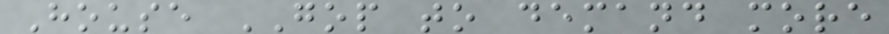House GOP to demand more
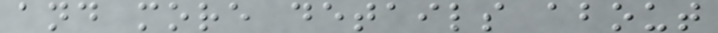and more details about
